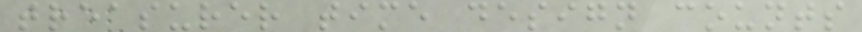treasurer time design counts
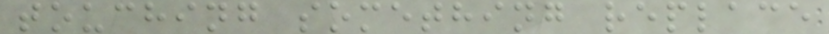touching something replace
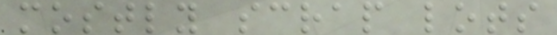mostly scrap lots
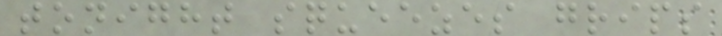tonight squeezes grips
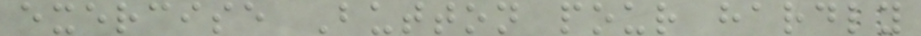exercise Button pour hardly
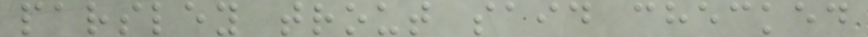parsley trout said checked
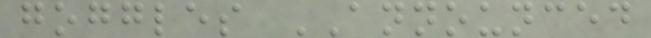goggles ANNOUNCED
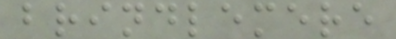brindlemere
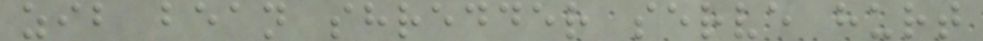zib bean shredder serve hurt
